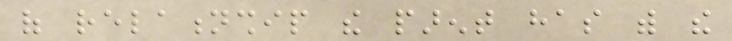of relationship the parent has with the
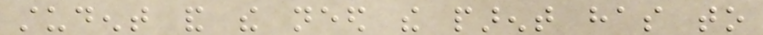student and the need the parent has to
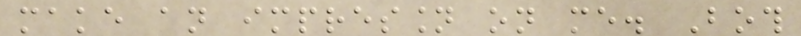make an impression on me. Both
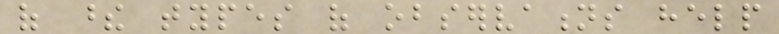of these types of observations help
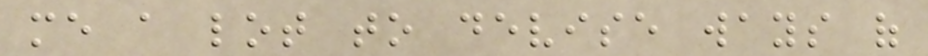me a lot to devise ways of
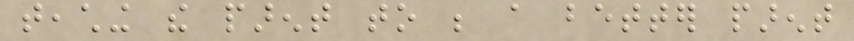teaching the parent to be a better parent
